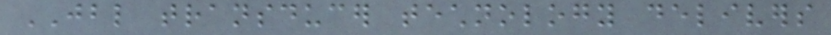JBL transducer technology delivers
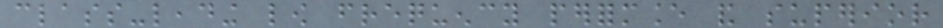class-leading low frequency performance and superior
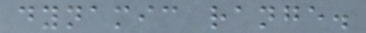dynamic range.
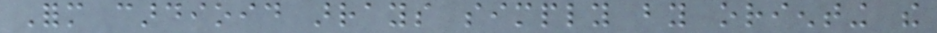Form cardioid arrays simply by orienting the
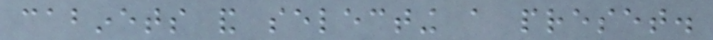cabinets and selecting a preset.
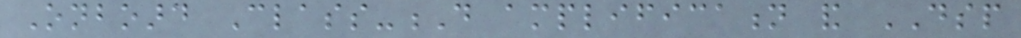Onboard Class-D amplification and DSP
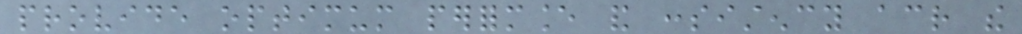provide optimum performance and consistency across the
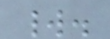world.
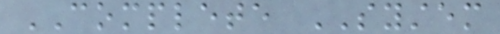COMPLETE SYSTEM
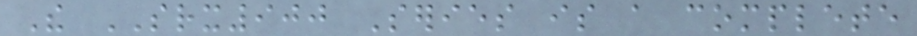The SRX900 Series is a complete
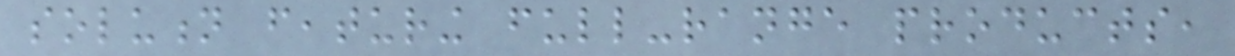solution featuring full-range products,
